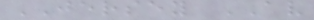JERSEY AV
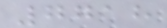7718
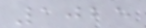1025
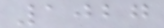1027
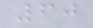60
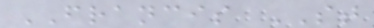FRANCIS ST
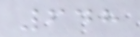648
